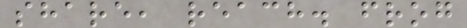share, reach. frog
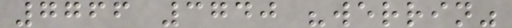7766 3740 "werrin"
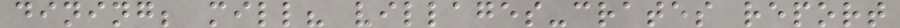dining; mill? villages-crates report
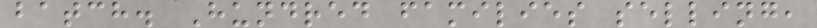batch. Hundred families selling,
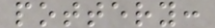pottery:
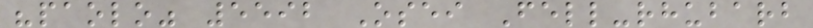"paolo" 5592 Osei Fell-rhubarb
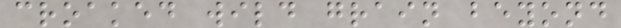croaked wild grain beyond
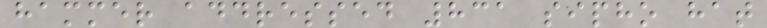hammer addressed 831 sipho hat
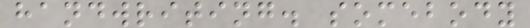handwriting. somebody
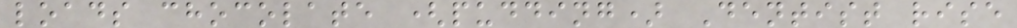loads chocolate (pudding) Dentist rise
